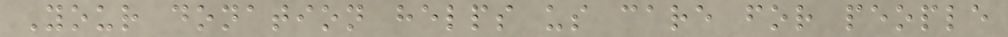Your donation helps us care for people
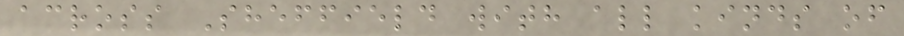across Sheffield with all kinds of
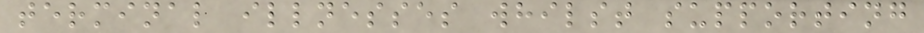terminal illnesses whilst supporting
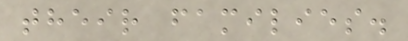their families.
